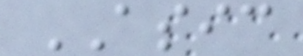ASIC
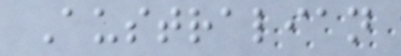Australian
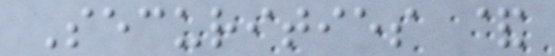Securities &
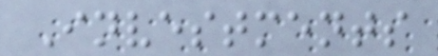Investments
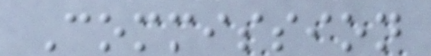Commission
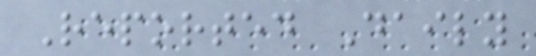Reported Daily
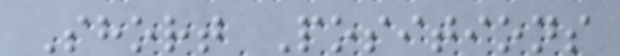Short Positions
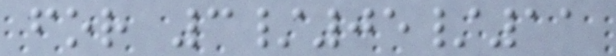for 3/05/11
